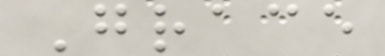Grace
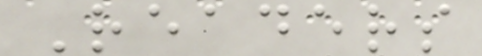Readers
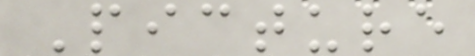Picture
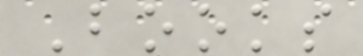Books
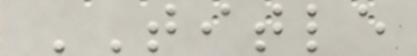TITLE
